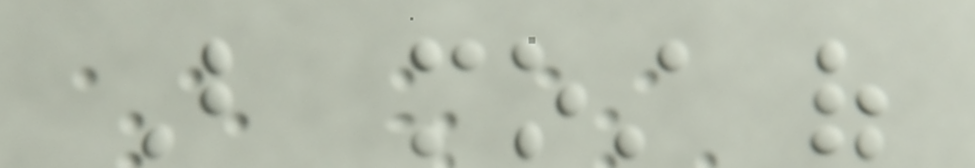But most of
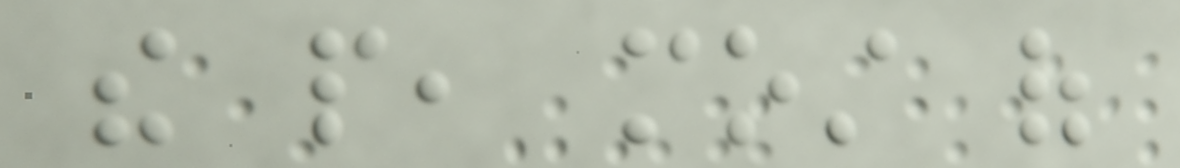the people, most of
